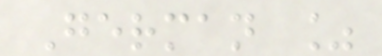German %
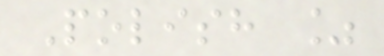Polish %
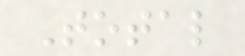Total
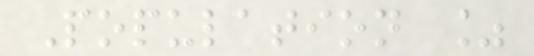Population %
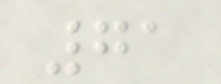71
